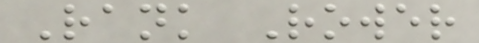Rank Rower
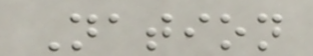Nation
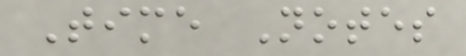Time Notes
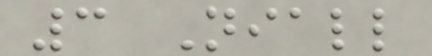3 Niall
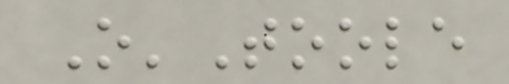O'Toole
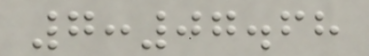7:07.68
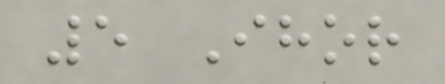5 Ihor
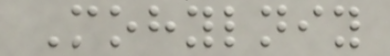Mohylniy
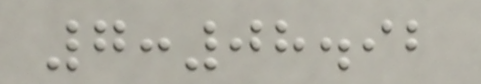7:08.92
